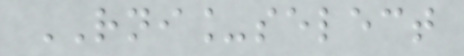RNI_select
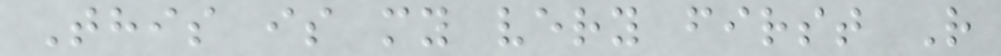This is my very first R
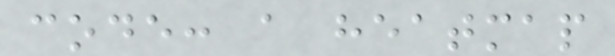code: a heatmap
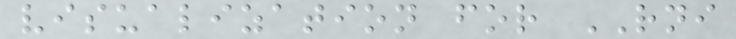visualization for RNI
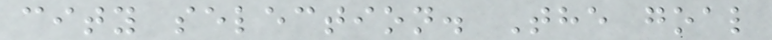city selection. The goal
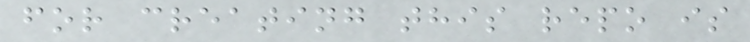for creating this repo is
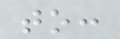to:
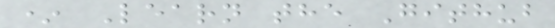* Learn the Github
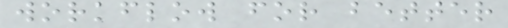workflow for better
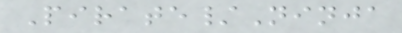Pirate/Ninja
